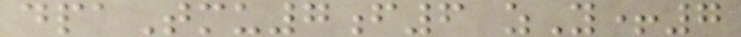dpaTmu7f6 zY+7
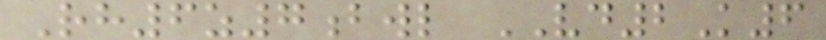Rh6z7bwl VD2K6
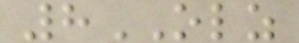8OLZ
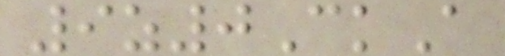9z0CkA
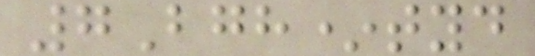7Bgh*tyd
